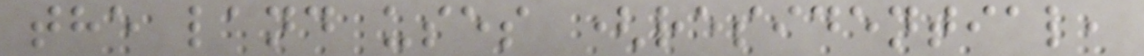the land uses (residential,
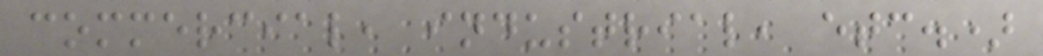commercial, industrial, etc.)
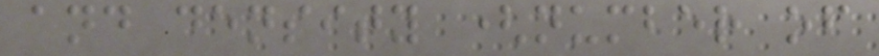and density (number of
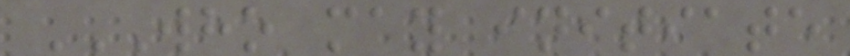WHO MAY INITIATE
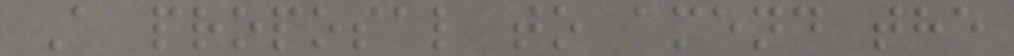A proposal to amend the
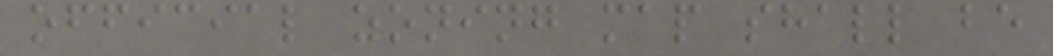official zoning map shall be
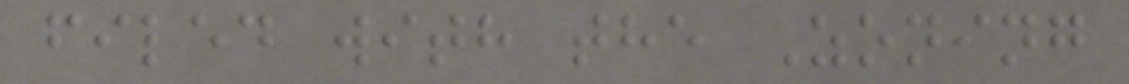filed with the Zoning
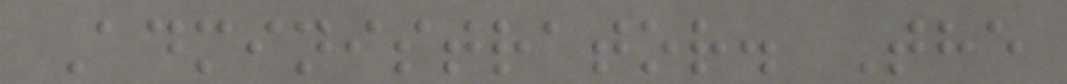Administrator. The
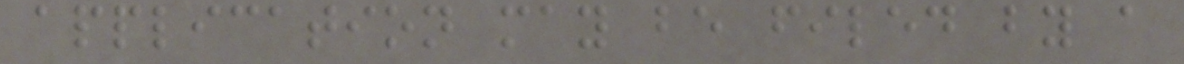application may be filed by a
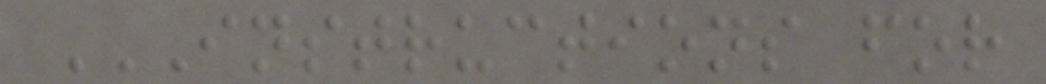INSTRUCTIONS FOR
